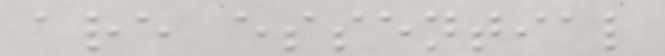are essential
